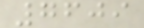7609
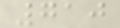710
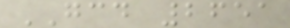GCD 2651
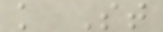k St
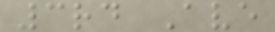3rd Ave
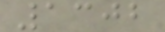1302
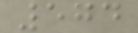574
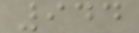944
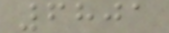6801
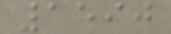1590
